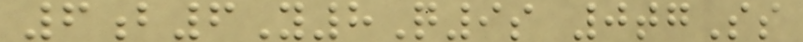6b6Y8Q9s 0tgSs
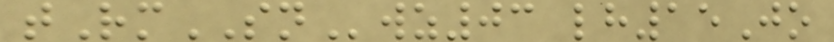tRmSNwz03 lh15Jo
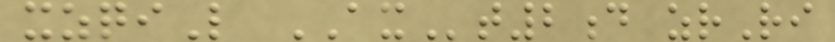xzqiL AXt2d zrRi
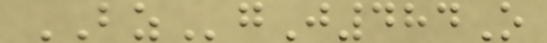BZgJ484O
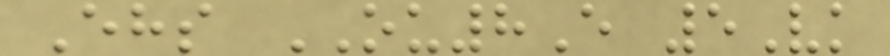Ehs OU8E 5Vk
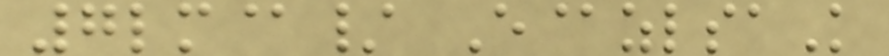7lm@/ E@zlsaK
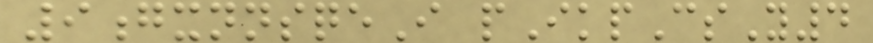9gxnnsqeI pIkpCsY4
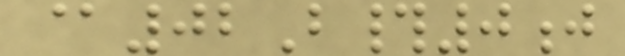@02B#0j
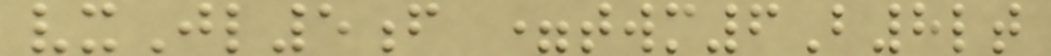vxJl5f =twm6B8lt
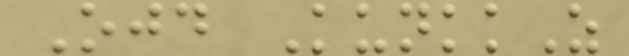Ojd KunkkZ
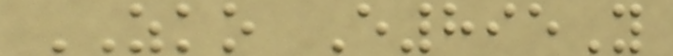ZKO E895Y
